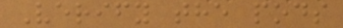Verify the pods
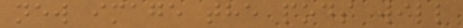new image the pods will
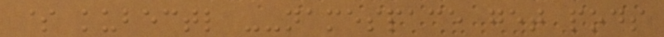$ kubectl --namespace get pods
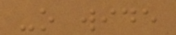-o wide
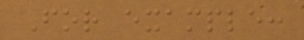For example:
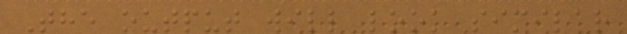The output will look similar
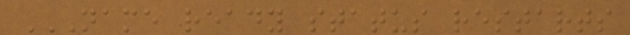NAME READY STATUS RESTARTS
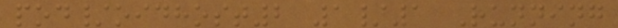pod/oidhost2 1/1 Running
